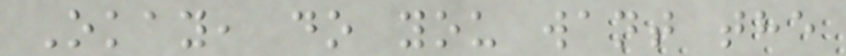Okay, do you want the
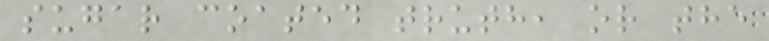sugar coated truth, or the
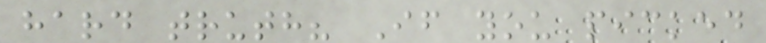hard truth? If you picked
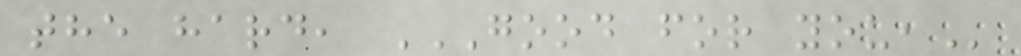the hard, GOOD FOR YOU,
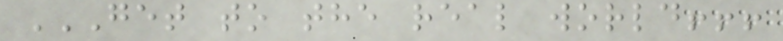GET TO THE REAL WORLD!!!
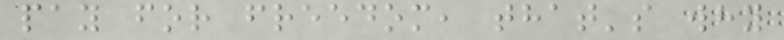pay for freedom, that's why
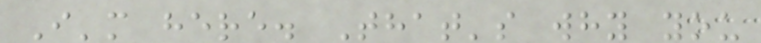I'm here. That's why you
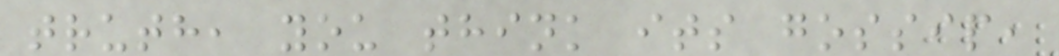truth, you think its gossip,
